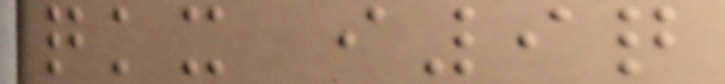qkx i9q
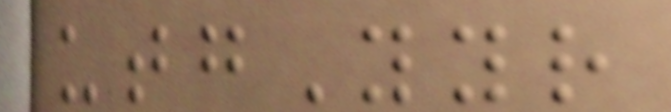utgYyr
